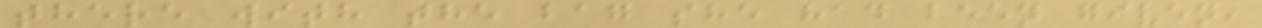there with the bag she had been given,
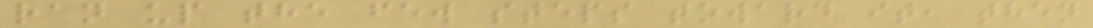ran up the few steps toward it, then
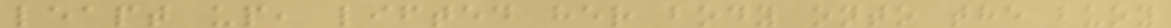leapt up, lifted her body onto the buoy
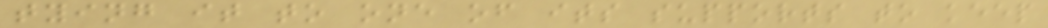tying it to one of its supports to keep
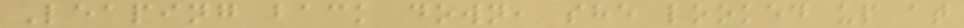Leaping back down, she looked up at
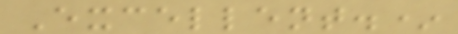Excellent.*
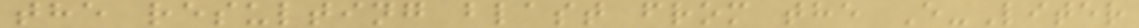the resulting blast from the E-Liter
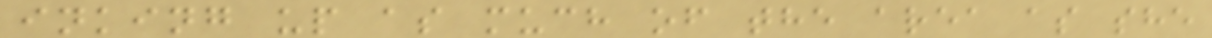inking up as much of the area as she
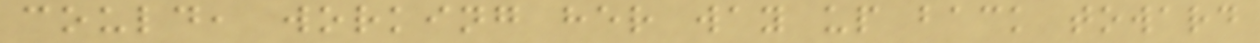could, working her way up back toward
